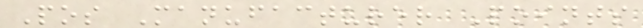Pos Manufacturer Points
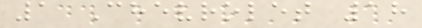1 Chevrolet 18
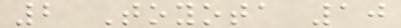2 Toyota 10
